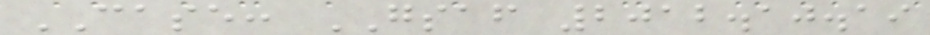CASE: GSAF 2012.10.19
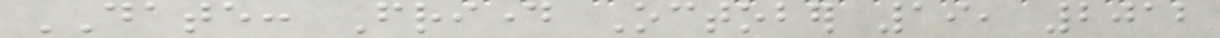DATE: Friday October 19, 2012
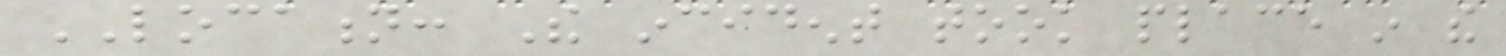LOCATION: The incident took place in the
